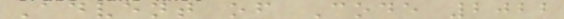Advent of Code 2022
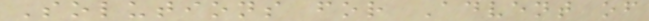Solutions for Advent of
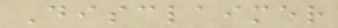Disclaimer
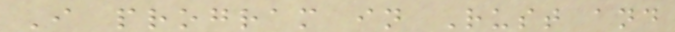I program in Rust and
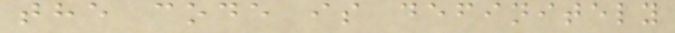the code is definitely
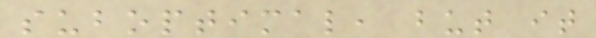suboptimal, but it
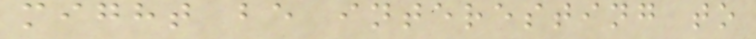might be interesting to
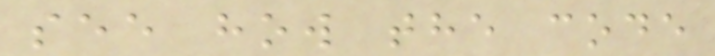see how the code
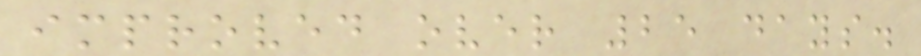improved over 25 days.
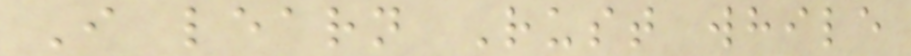I learn Rust while
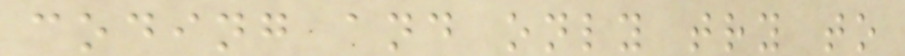coding and only try to
